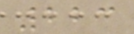223
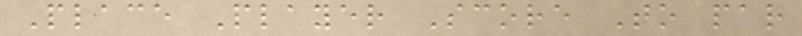Place Player Score To par
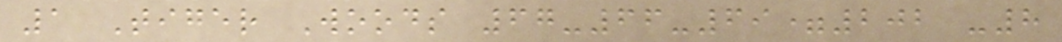1 Tiger Woods 67-66-69=202 -8
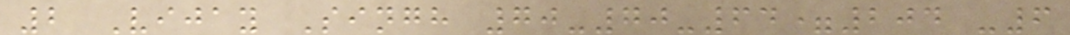2 Vijay Singh 70-70-64=204 -6
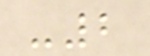-2
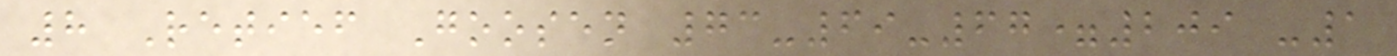8 Retief Goosen 73-69-67=209 -1
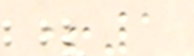+1
